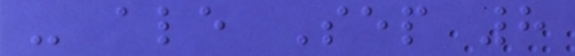- ale Sep 8
